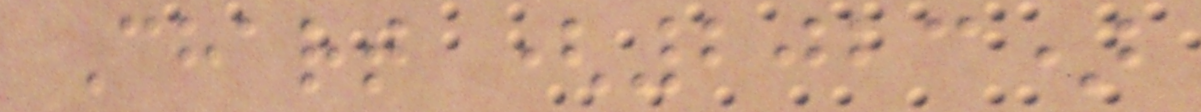Chart (2023)
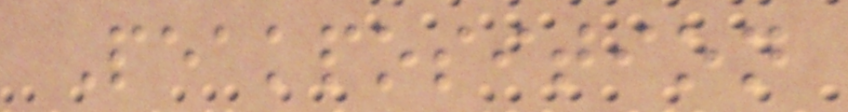Peakposition
